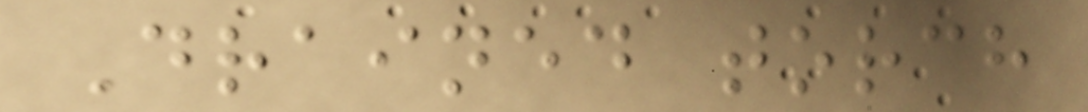Drained torch
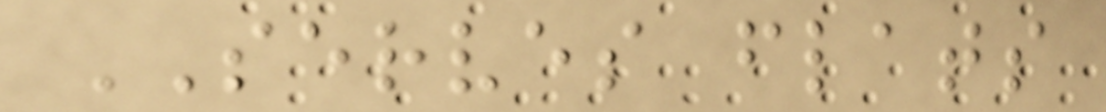SERVES flats
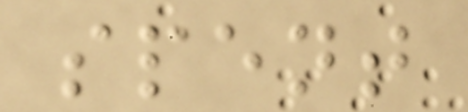spent
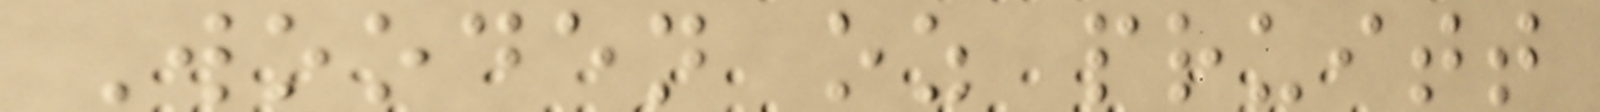Wooden oz pruitt
